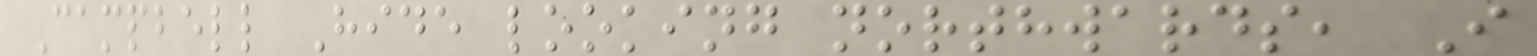Campbell Hide looking northwards, I
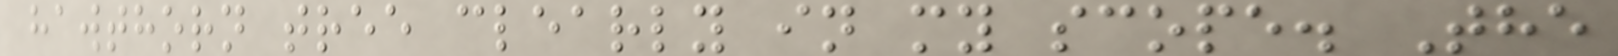hawthorn tree clearly in my scope. The
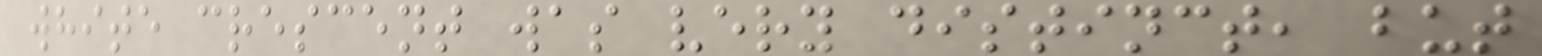white crescent was very distinct, but
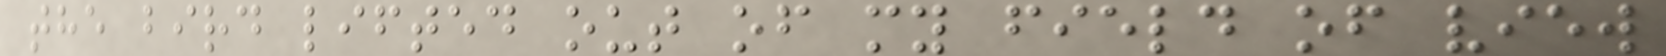the bird lifted out of my field of view
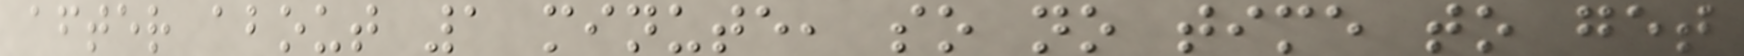after about 1 minute, so no time to get
